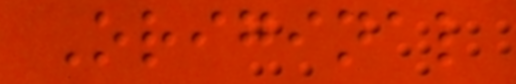Original
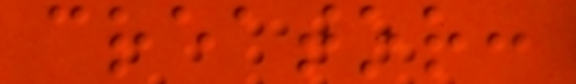creator:
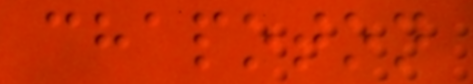chapoton
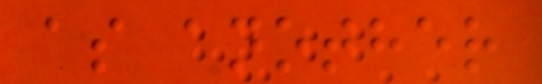as another
